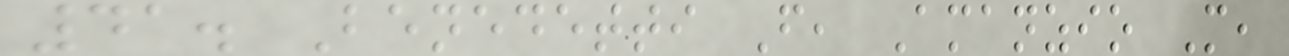41. Benedetti F, Amanzio M,
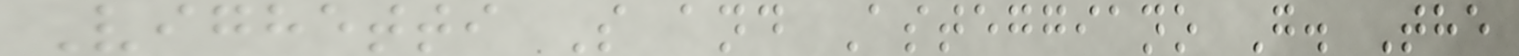Vighetti S and Asteggiano G. The
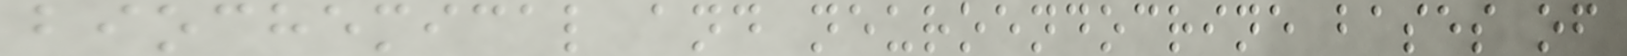biochemical and neuroendocrine bases of
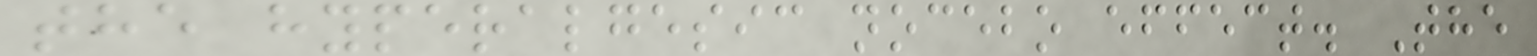the hyperalgesic nocebo effect. The
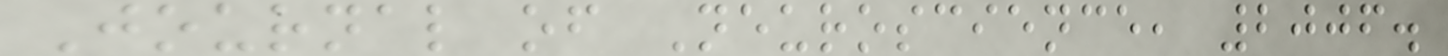Journal of Neuroscience, 2006.
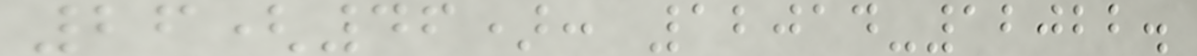26(46): 12014-12022.
